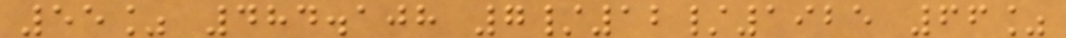55% 484.108 7/12/1925 66%
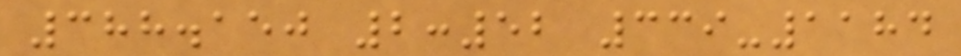388.150 2:52 339-1184
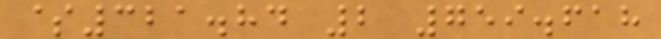$321.84 2 759.618
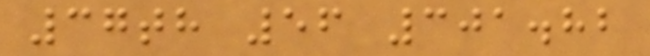37th 56 301.82
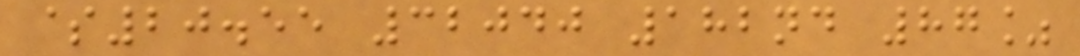$20.55 32040 182nd 87%
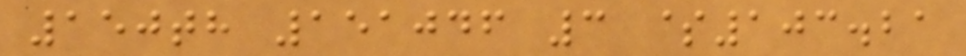150th 151046 3 $103.21
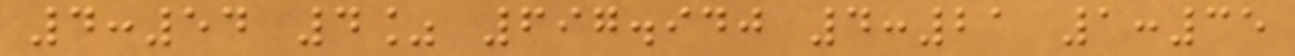4:54 4% 697.940 4:21 1:35
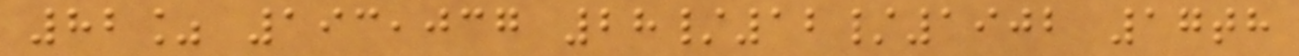82% 193,037 28/12/1902 17th
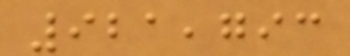921,793
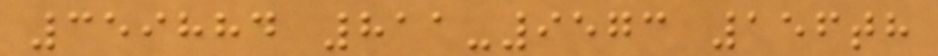359884 811-9573 156th
